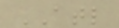ATL
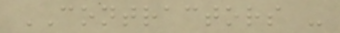CONTRACTORS -
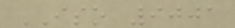ISO 9001
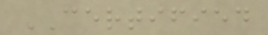CERTIFIED
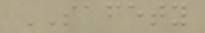SAFETY
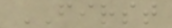FIRST
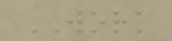WORK
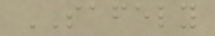SAFELY
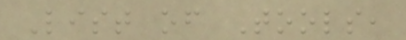List of Tools,
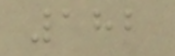182
